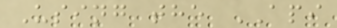Using the API
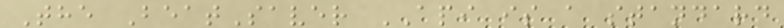The BeatSaver API is a standard
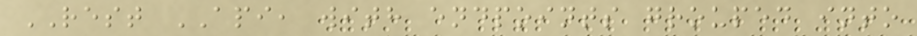REST API, with endpoints grouped into
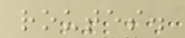routes.
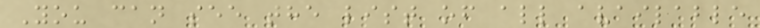You can see the list of all available
